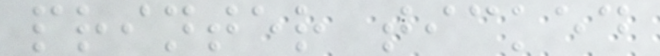printer ticked
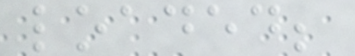loaded;
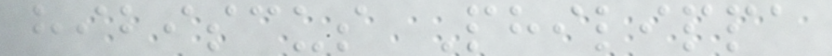hibiscus Philippa
